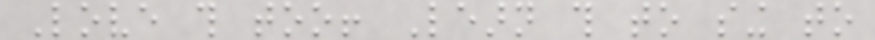Love this too! Learn this to sing to
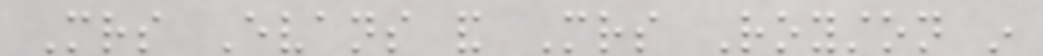Mrs Evans and Mrs Royston in
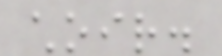choir.
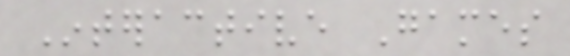Interactive Games
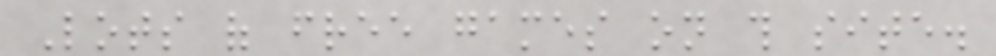Lots of free games on this site.
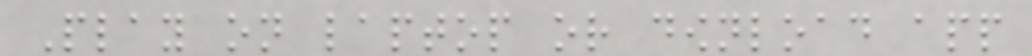Play on laptop or download app
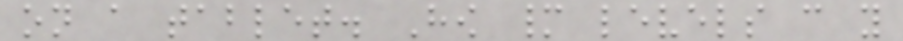on a tablet. How many levels can you
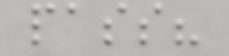pass?
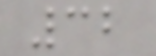32
